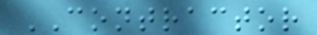CONTRACTOR
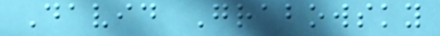David Grabowsky
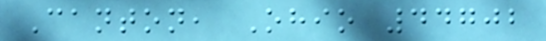Canton, Ohio 44702
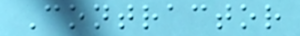Contractor
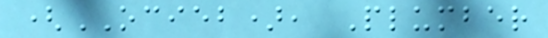(OCIEB), Plumber
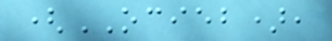(OCIEB),
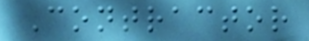Contractor
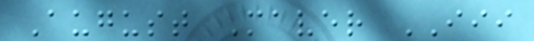August Maver III
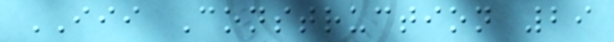III Construction 29
